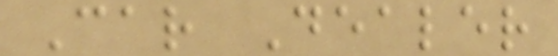Car Dealer
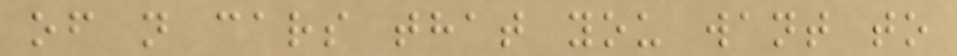of n cars that you want to
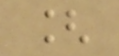[
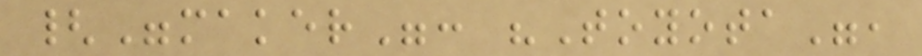{"maker": "Toyota",
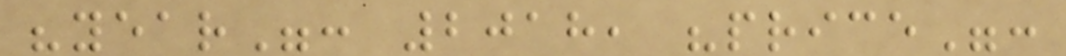"year": 2018, "price":
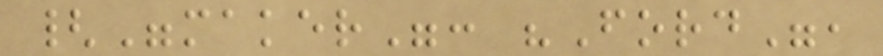{"maker": "Ford",
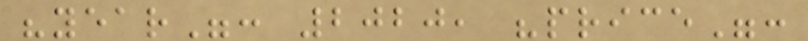"year": 2020, "price":
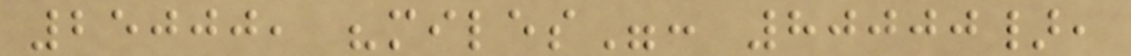25000, "miles": 80000},
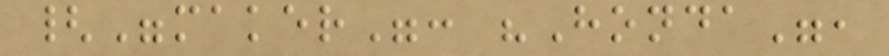{"maker": "Honda",
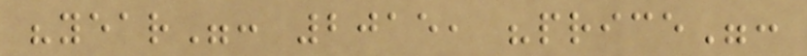"year": 2015, "price":
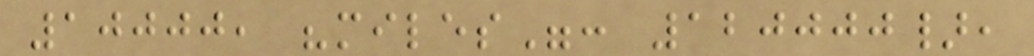10000, "miles": 120000},
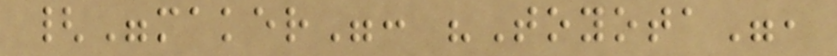{"maker": "Toyota",
